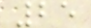25
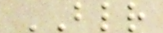BLR
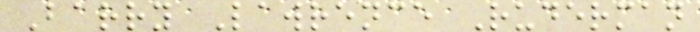Barry Lawrence Ruderman
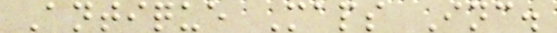Antique Maps Inc.
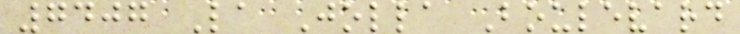7407 La Jolla Boulevard
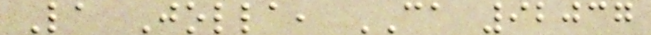La Jolla, CA 92037
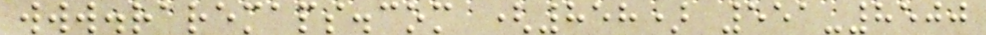www.raremaps.com (858) 551-8500
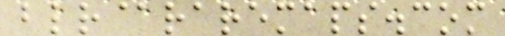blr@raremaps.com
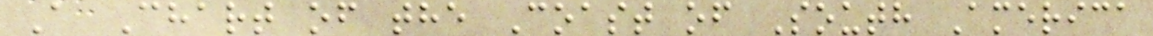A Chart of the Coast of South America
